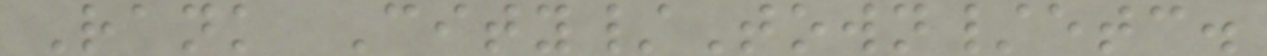Rank City/Town/etc.
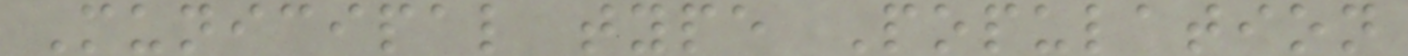Municipal type Population
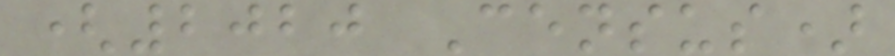(2020 Census)
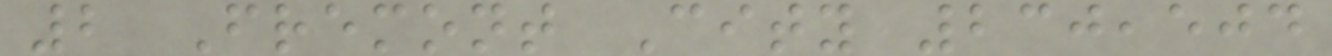2 Fremont City 230,504
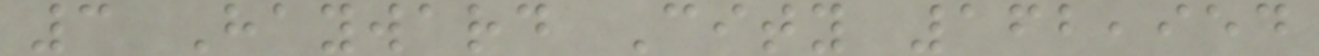3 Hayward City 162,954
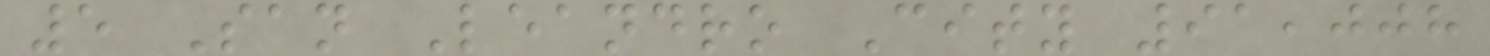5 San Leandro City 91,008
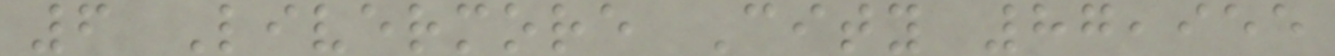6 Livermore City 87,955
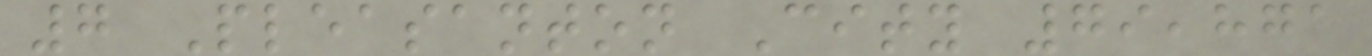7 Pleasanton City 79,871
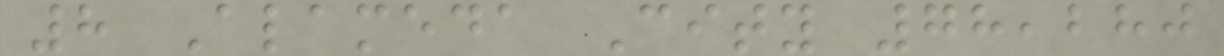8 Alameda City 78,280
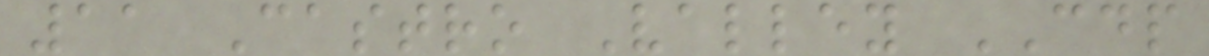11 Castro Valley CDP
